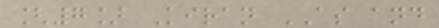[7] Kiran AS and
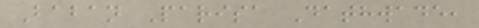Baban Parisa Dathwade,
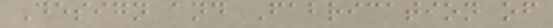Design and Fabrication of
